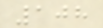108
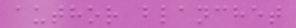author blanchet
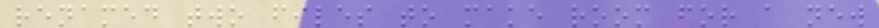renamed two files to make room for a new
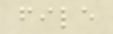file
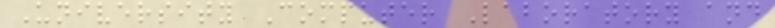University Computer Laboratory and
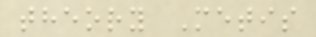theory Metis
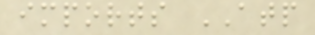imports ATP
